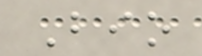Bio
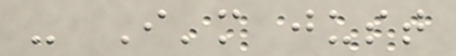- I'm just
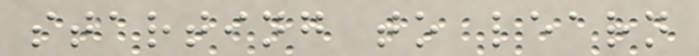starting to learn
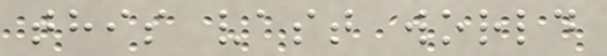this vast world
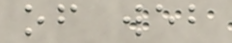of web
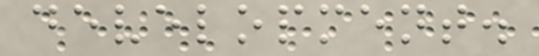development.
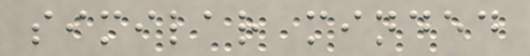similar minded
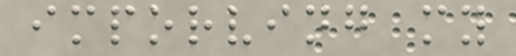imporving my
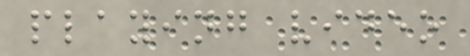playing video
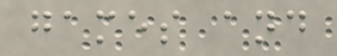games and
